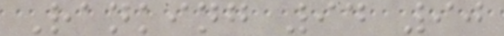Ranking 94 90
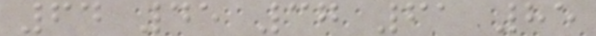64 45 37 61 85
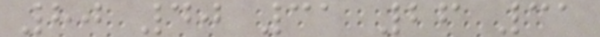80 40 31 26 31
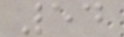54
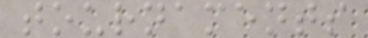tournaments
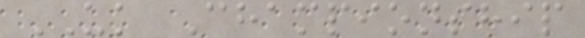UK Championship
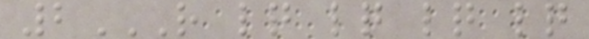2R LQ LQ LQ LQ
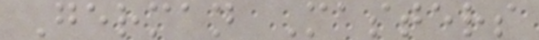German Masters
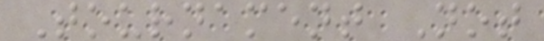Tournament Not
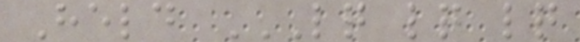Held LQ LQ LQ
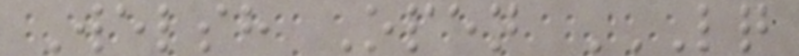Welsh Open LQ
